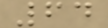64
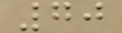70
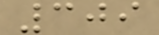309
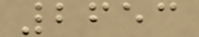2653
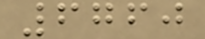6760
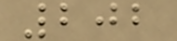202
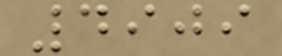4909
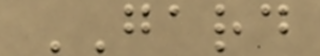GARD
